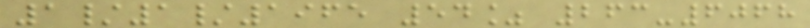1/1/1965 54% 263-6068
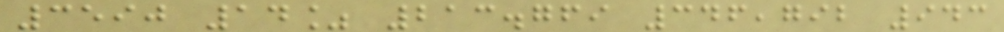3590 14% 213.769 346,792 943
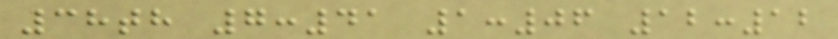38th 7:41 1:06 12:12
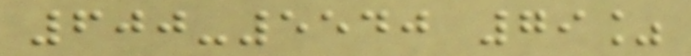600-5540 79%
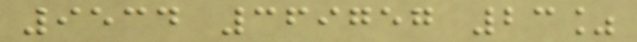9534 369757 23%
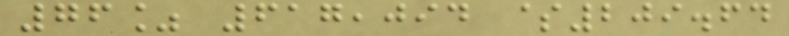76% 617,094 $209.64
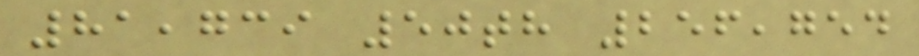81,739 50th 256,754
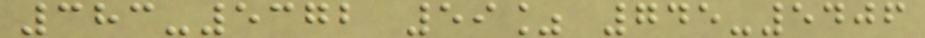383-5372 59% 745-5406
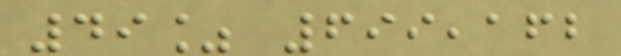49% 699,162
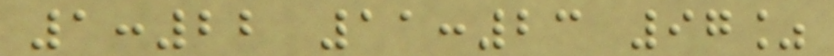1:22 11:23 97%
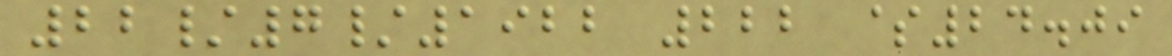22/7/1922 222 $24.09
